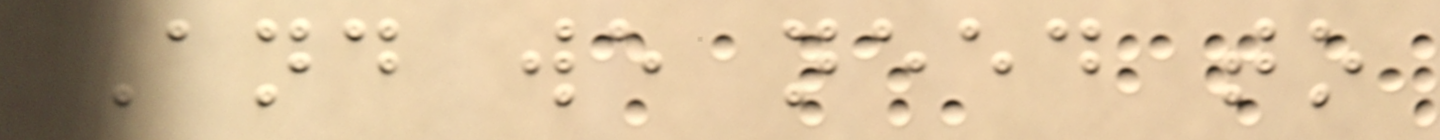And we need to
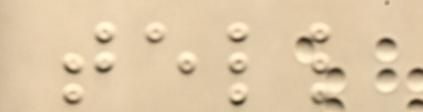tell
